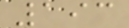193
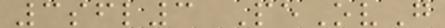3sfl3 PeOvG
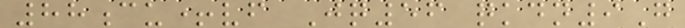88cu+vf Jq56 qkdn9G
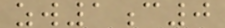zw1c0
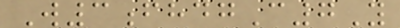W3fhdgC7Y
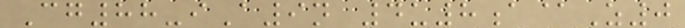Cg88-iA9n 4u8a@Z0
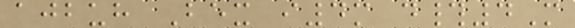ajbuh Bex i4m d#4M
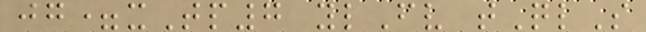jg=xTp7 ylFv tQlS
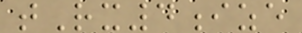tRx4ize
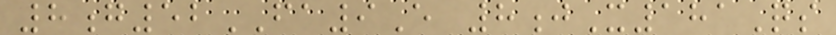8g52FA9E 8jX181Qs
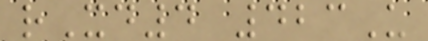rXd4 423U
